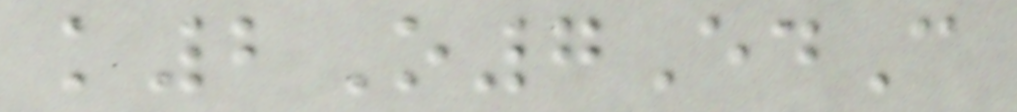k2O7EdC
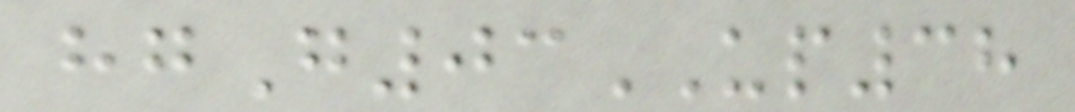hgG03UP38
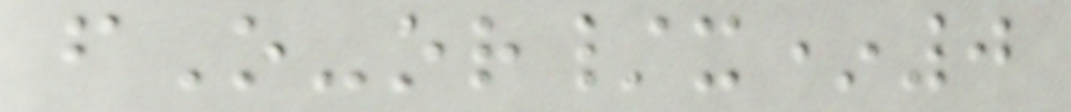fO-or/x*0
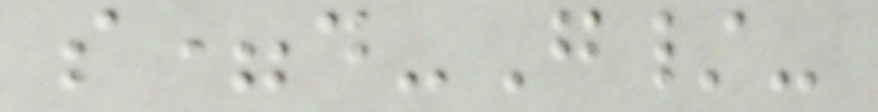s=d-G/-
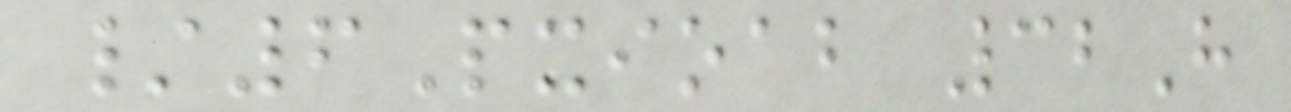/6Pxioab 32H
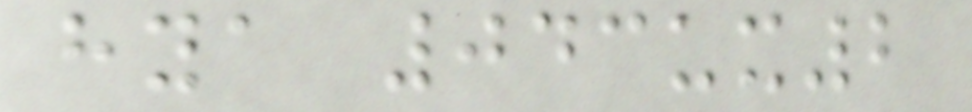hya 043ux2
